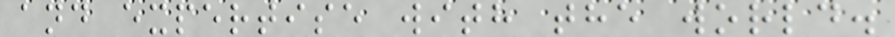and expertise with the world.
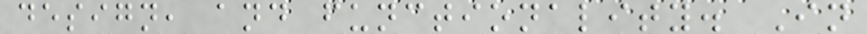design, and functionality. In
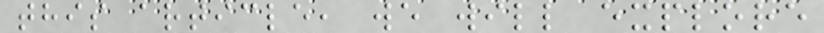this article, we will explore
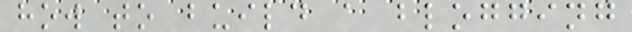how to build a blogging
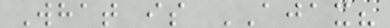What is AJAX?
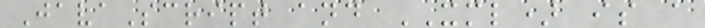JavaScript and XML) is a
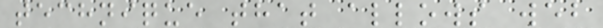technique that allows web
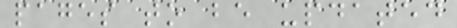pages to be updated
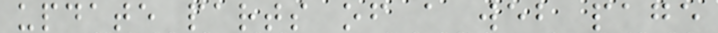update parts of a web page
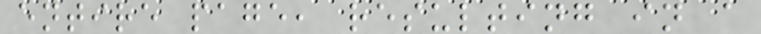entire page, resulting in a
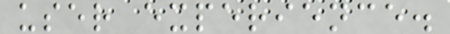user experience.
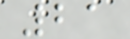21
